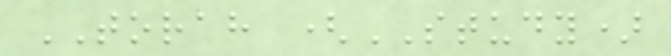TORAH (STUDY)
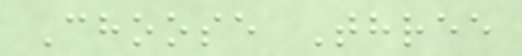Choose Three
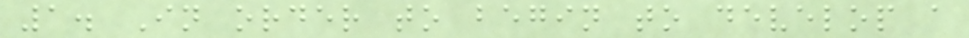1. In order to begin to develop a
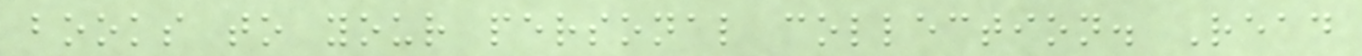books to your personal collection. Read
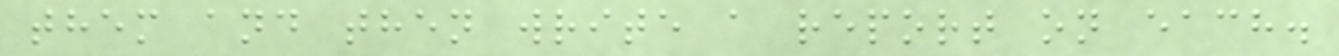them and then write a report on each.
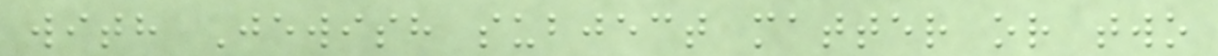with Jewish subject matter or two
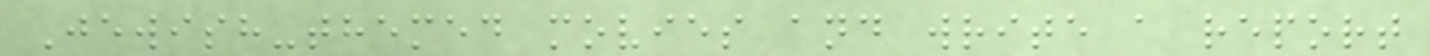Jewish-themed movies and write a report
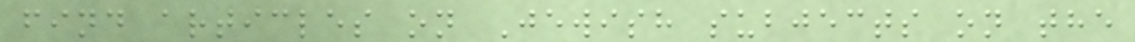find articles on Jewish subjects on the
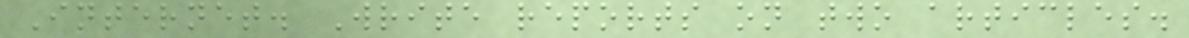Internet. Write reports on two articles.
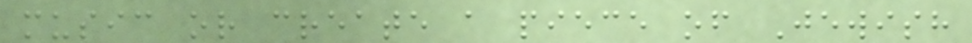music or create a piece of Jewish
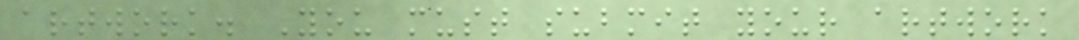artwork. You must submit your artwork
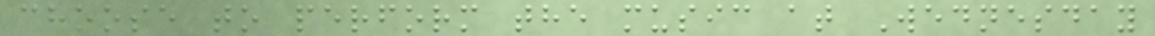choose to perform the music at Wednesday
